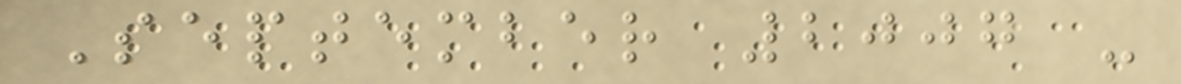September 2007 -
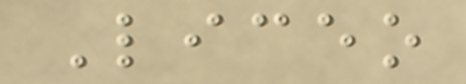Liceo
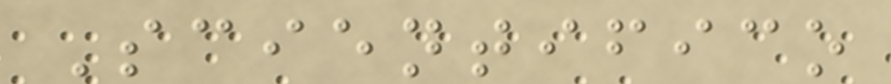Scientifico
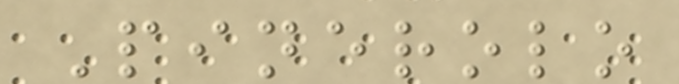Pinerolo
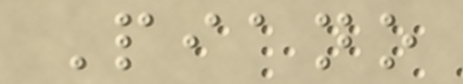Piano
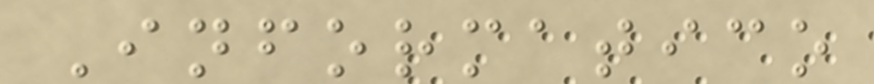Informatico
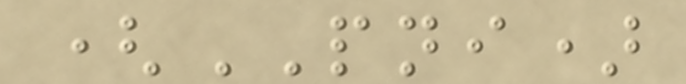(PNI)
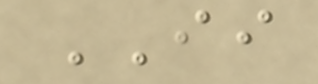II
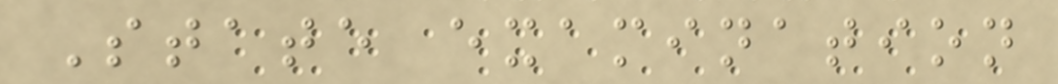State examination
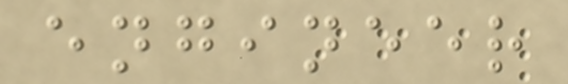engineer
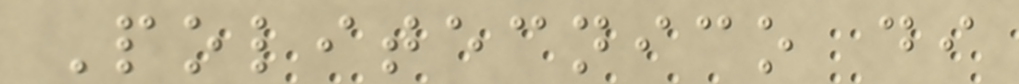Politecnico di
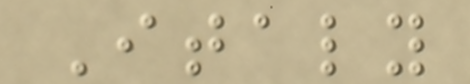Italy
